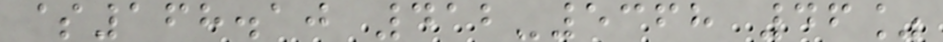$168.10 412-5368 46%
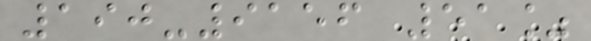190-9156 51%
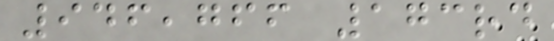946,766 173rd
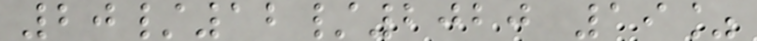20/12/2020 19%
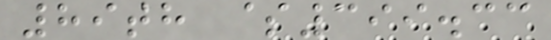89th $399.33
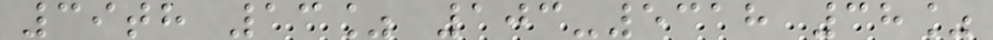39th 13% 103-5318 38%
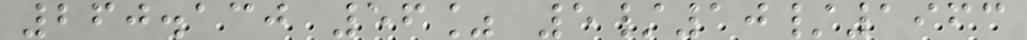260.130 56% 5/10/1963
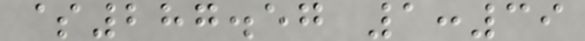$287.57 1:39
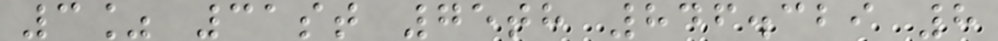3% 31st 75th 846.329 8
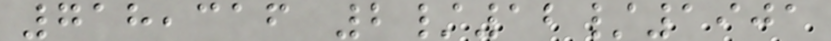718,316 2/12/1901
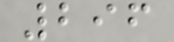296
